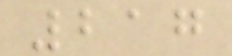217
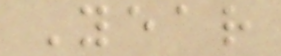Year
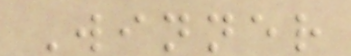Winner
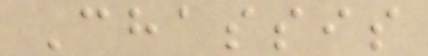Chassis
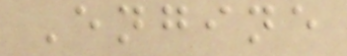Engine
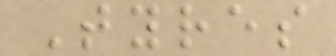Tyres
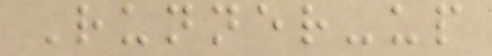Runner-up
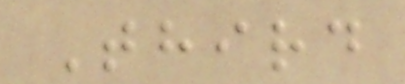Third
